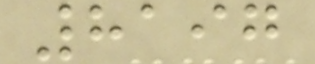8197
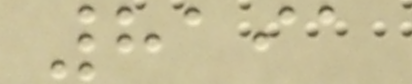8191
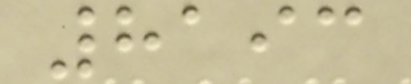8193
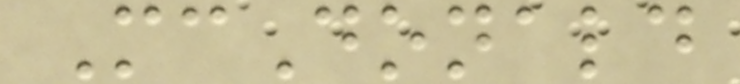McDonald
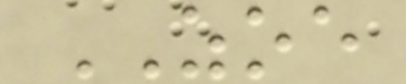ZOE
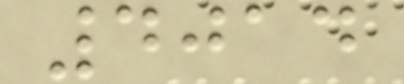4014
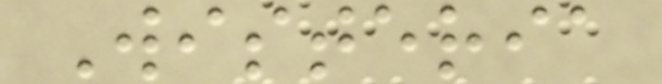Wisteria
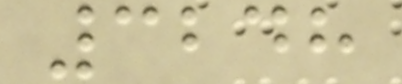3248
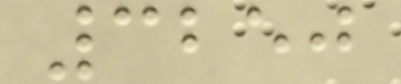3250
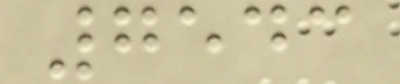7543
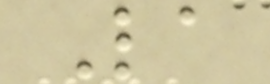La
